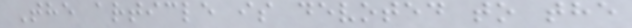The article is devoted to the
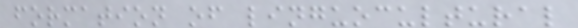formation of linguocultural
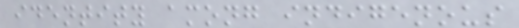identity among indigenous
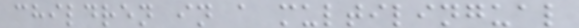children in a multilingual
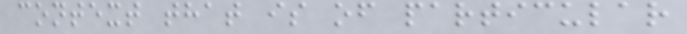context that is of particular
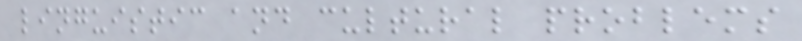linguistic and cultural problems
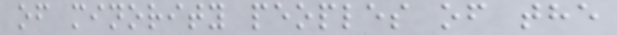of minority peoples of the
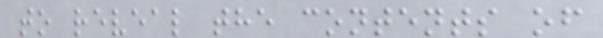to reveal the contents of
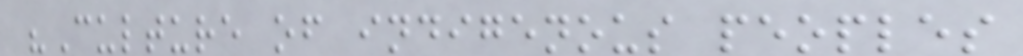"Culture of indigenous peoples
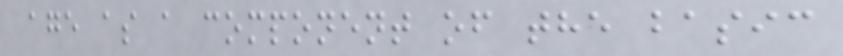age as a component of the basic
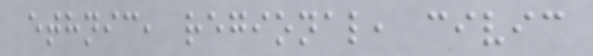ethnic, regional, civic
